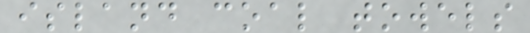island coal towels
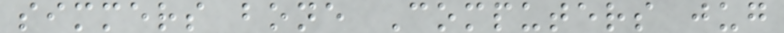simmers bone Computers jug
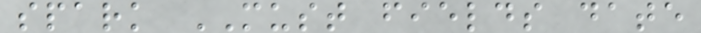spark MUST fields date
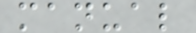manual
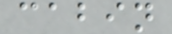cabin
